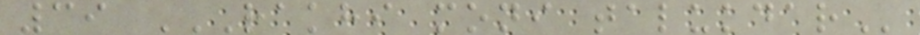39 RAKHI MONI TALUKDAR
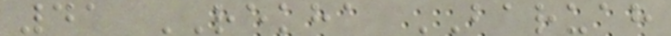41 REKHA BARUAH
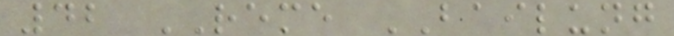42 REME BAILUNG
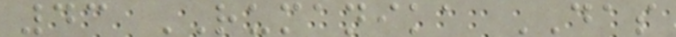43 RUMANIKA DAS
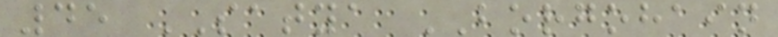45 SATYA BORGOHAIN
